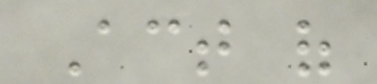Act of
